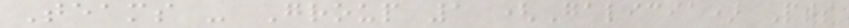Teams - Group 1 (Galicia) Pts
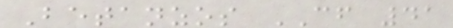Betanzos CF 41
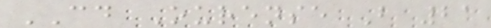CD Ourense B 21
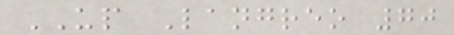UP Langreo 70
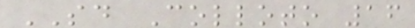SD Colloto 16
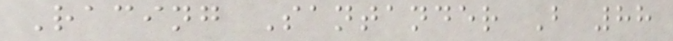Racing Santander B 88
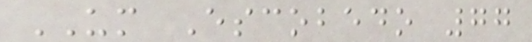UM Escobedo 77
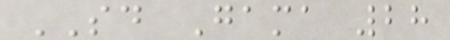SD Gama 28
